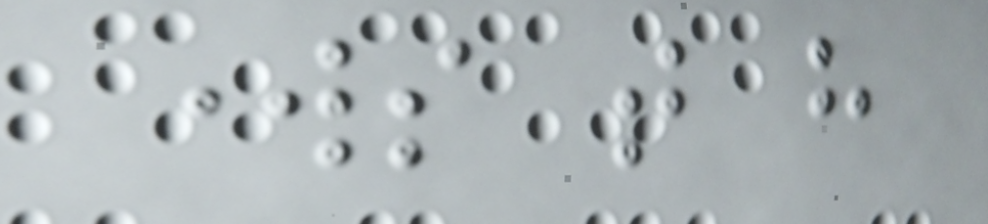works that have
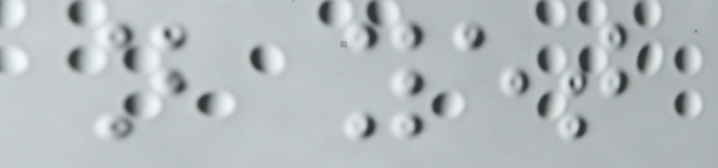not yet
